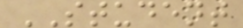STUDENT
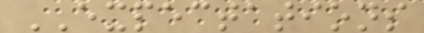EXPECTATIONS
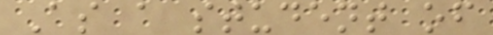As a student of
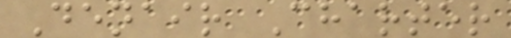Denair Charter
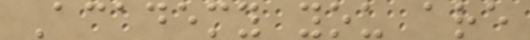Academy you are
